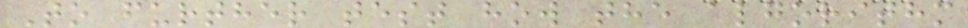To further test how the algorithm
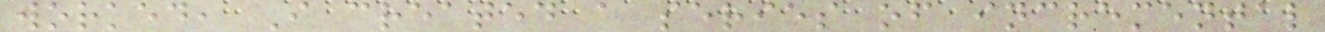worked, I created a series of incremental
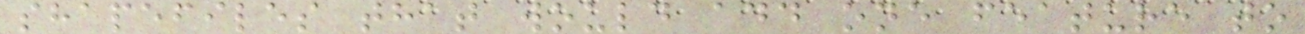shapefiles that would add one feature to
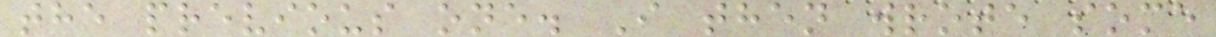the previous one. I then wrote some
